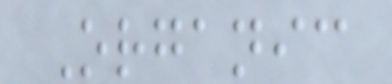Organic
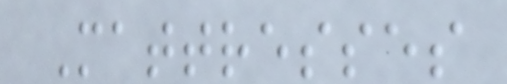Mattresses
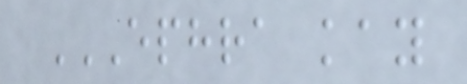EPHRA KAY
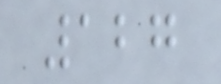127
